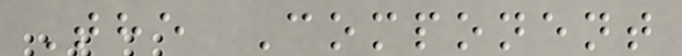The Component
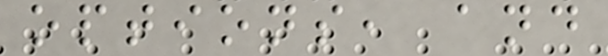options, and
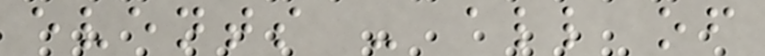events - all of
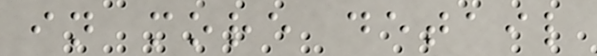in more detail
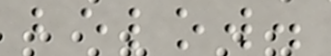below.
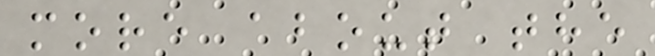more about the
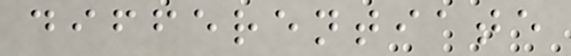differentiate
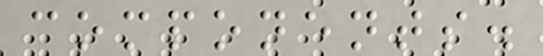components.
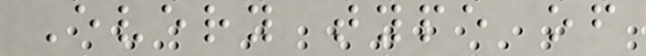Every type of
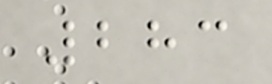283
